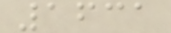1631
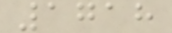1718
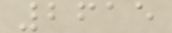2615
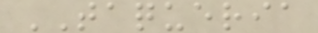TAQUERIA
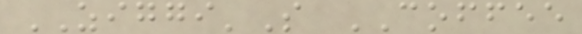ZIGGI'S COFFEE
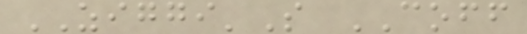ZIGGI'S COFF
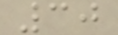30
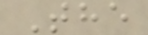The
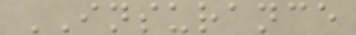INSURANCE
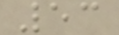53
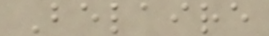Belaire
